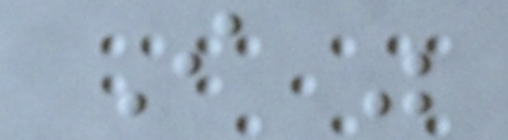I was
